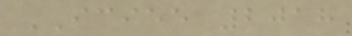ICIEE 2018
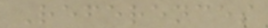References
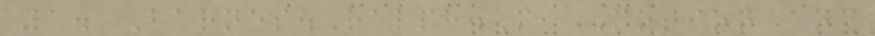1. Barnes.Ralph.M, Motion and
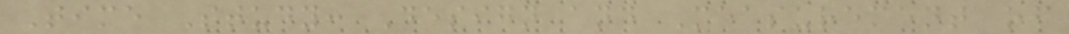Time Study: Design and Measurement of
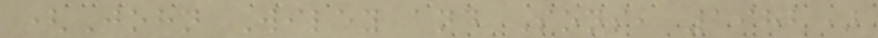(John Wiley and Sons, 1982)
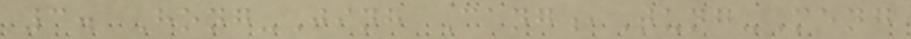3. Hong-Jinh Cang,Tung-Meng
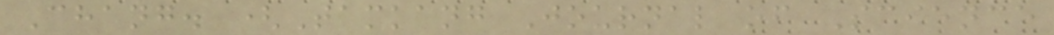Chang. (Tamkang Journal of Science
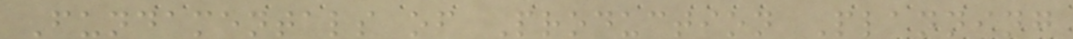Fundamentals of Production Planning
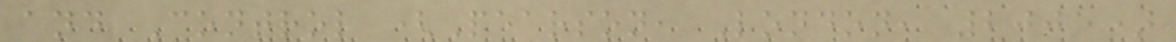and Control (Pearson, London, 2005)
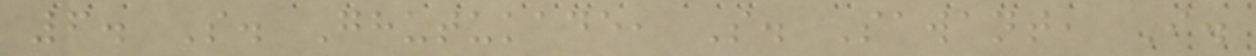6. S. Ghutukade, S. Sawant, I.
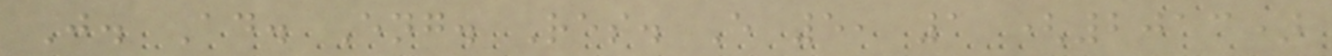J. Ad. Eng. Res. E 5, 1 (2013)
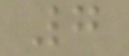7
